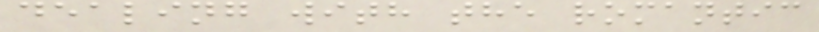dealing with the romantic
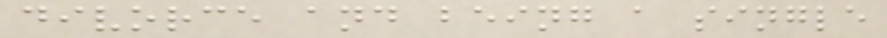divorce and being a single
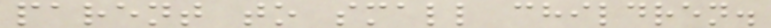parent to small children.
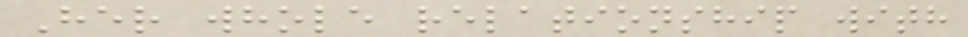Her whole relationship with
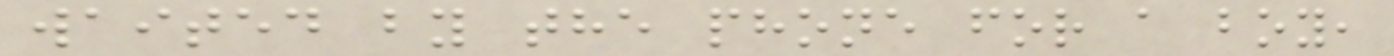waited by the phone for a boy,
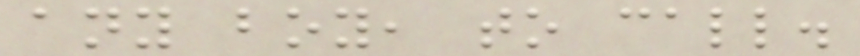any boy, to call.
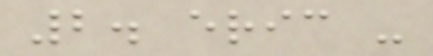2. eric -
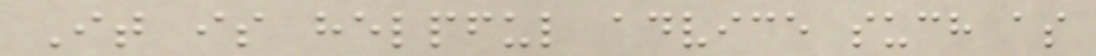It is helpful advice such as
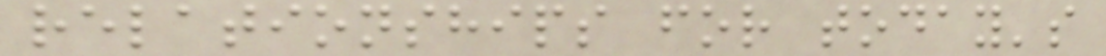relationships for today's
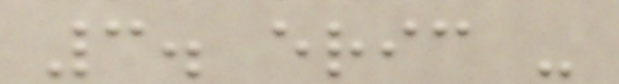3. eric -
